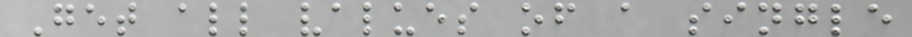Get all values of a single
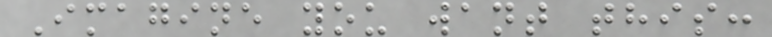Imagine you want this:
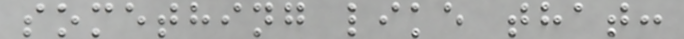something like that:
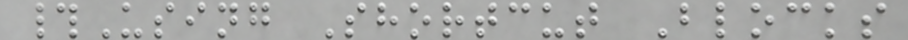#Using Shortcut Blocks
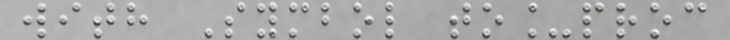with Symbol to_proc
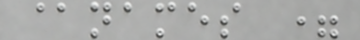@names =
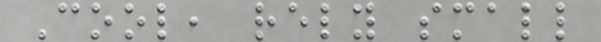Cool, rely small
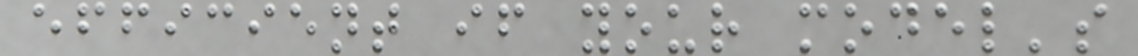efficient if your model's
